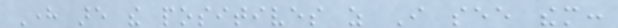Here are the positives as I see them:
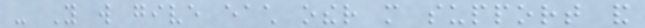- You will give each other more support and
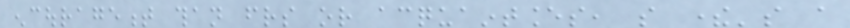encouragement than friends or acquaintances, so there's a
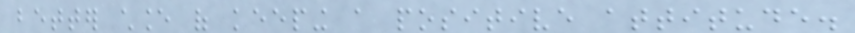better chance of keeping a positive attitude.
